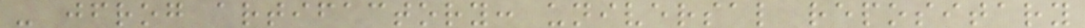- jfrog artifactory: universal repositary
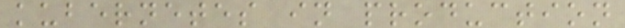kubernetes in production
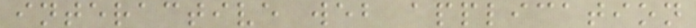interactive web application
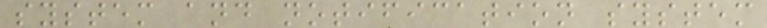system and notification system
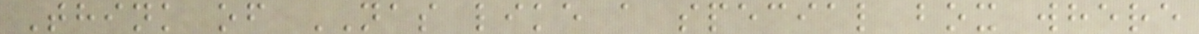Think of NAS like a special box where
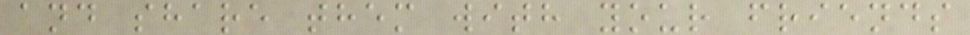and share them with your friends
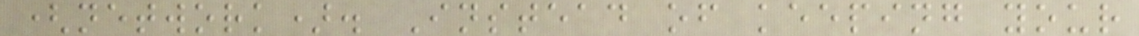(network). Instead of keeping your
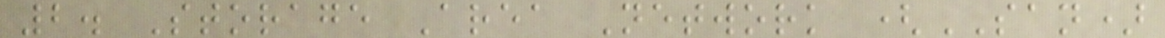2. Storage Area Network (SAN)
